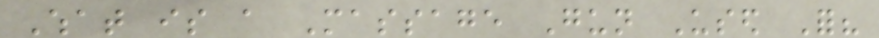What is a Massage Gun Used For?
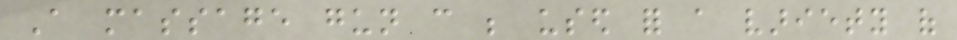A massage gun can be used for a variety of
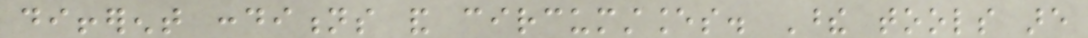different conditions and circumstances. These tools are
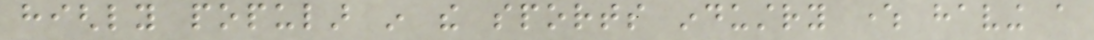highly popular in the sports industry where having a
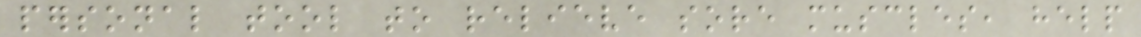personal tool to relieve sore muscles, help
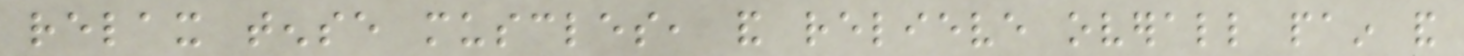relax tense muscles, and relieve overall pain and
